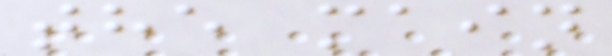the main
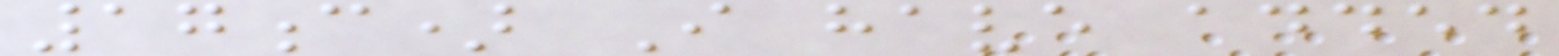17c) I have added
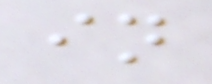in
